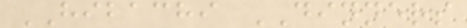HIBACHI DINNERS
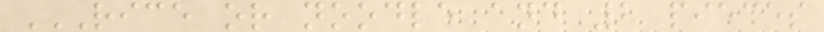RICE OR NOODLE AND 2 PIECES
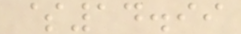$14.99
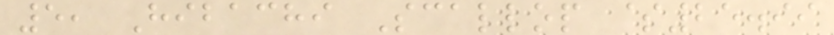5, Hibachi Scallop $25.99
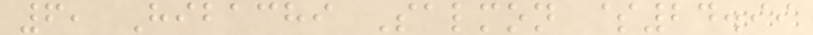6, Hibachi Salmon $24.99
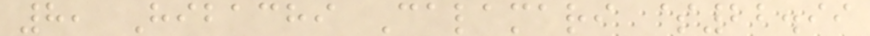8, Hibachi Calamari $22.99
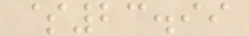$23.99
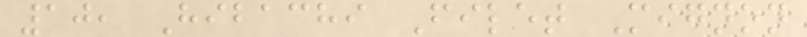10, Hibachi Filet Mignon
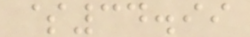$34.99
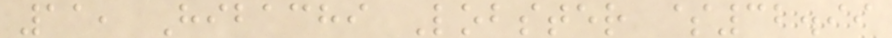11, Hibachi Lobster $32.99
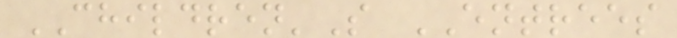CHILDREN'S ENTREES
